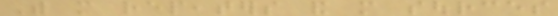With more repeaters and more sources
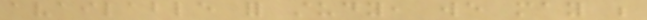available for study, we may be
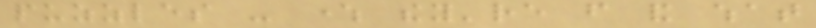puzzles - where they're from and what
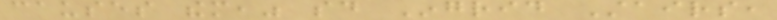causes them," said Ingrid Stairs,
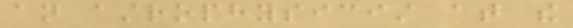an astrophysicist at the
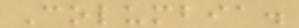Columbia.
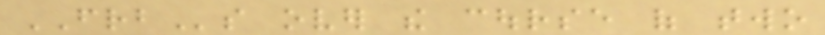FRBs over the course of two
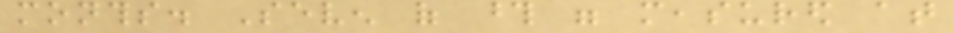months. Seven of those were measured at
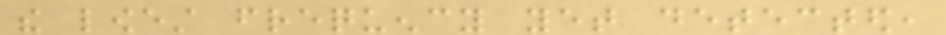the lowest frequency yet detected,
